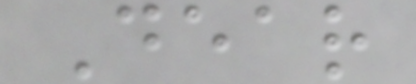Dear
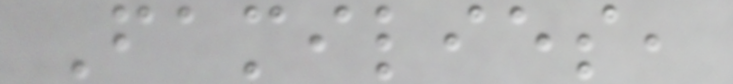Families,
